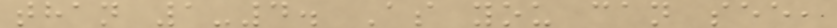than 1-4. As you can see,
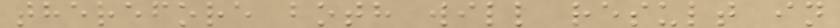therefore both will result in
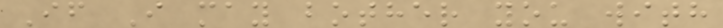If I may bother you with
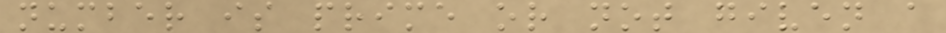number is prime or not given a
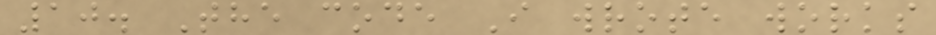10. The code I wrote works
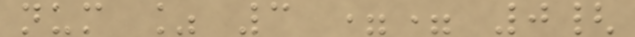num % 3 == 0{
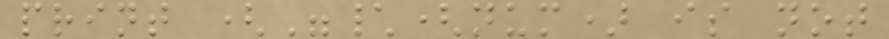print ("\(num) is not
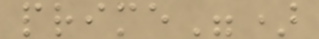prime")
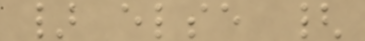} else {
